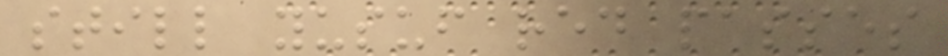still yusuf red passes
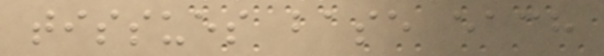tissues base each
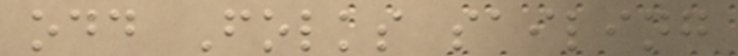odd Folks sailing
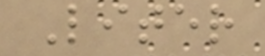Liter
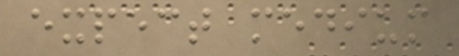expect medium
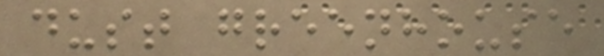dust greenhouse
